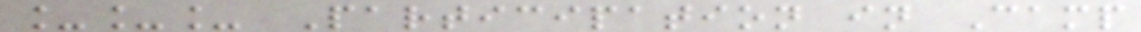___ Participation in Camp
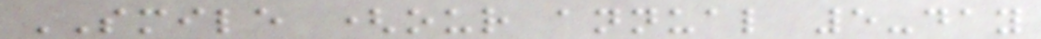SMILE (our annual 5-day
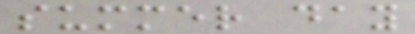summer day
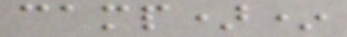camp)*
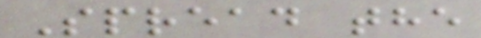Spread the
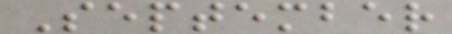September
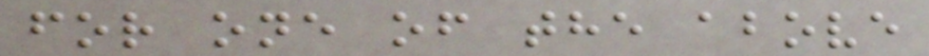for one of the above
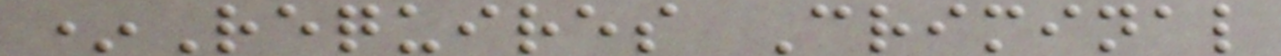*Requires Criminal
